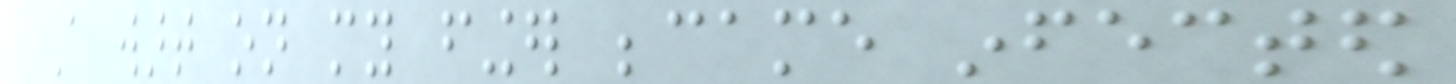A wart on my finger became infected
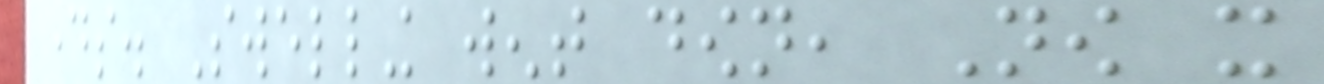days. Swelling went down, Now it
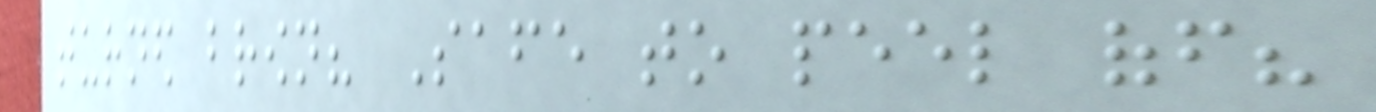turned brown? Safe to peel off?
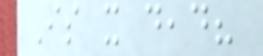Is it dead?
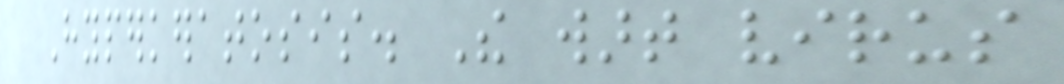Hyperkeratosis. The wart virus
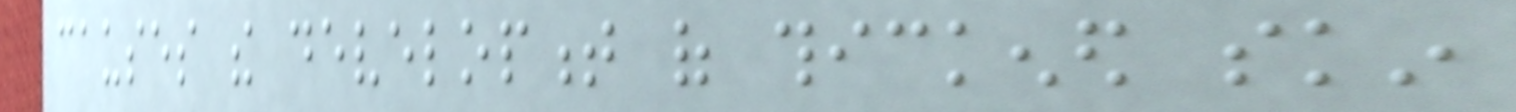causes the development of thickened skin
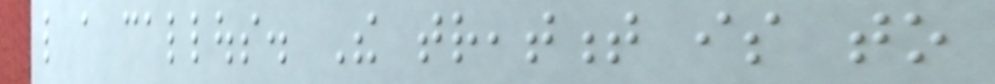like a callous. The treatment is to
